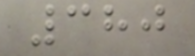380
